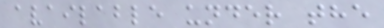available under the
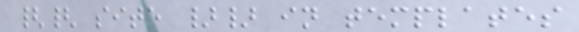{{ site }} in templates
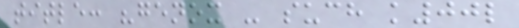title: "genox - such k00l
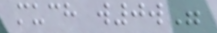much w0w"
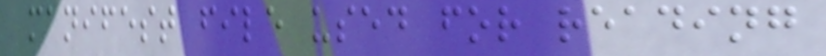manifest file used for reading
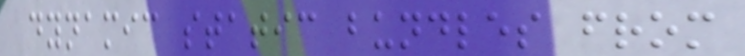dynamic static bundles from
